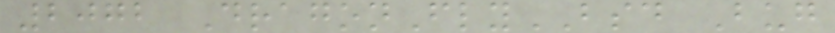2072 DragonFlyBSD Bug
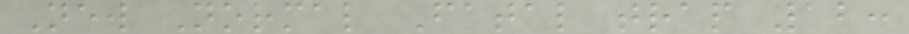New Normal Fatal trap 12:
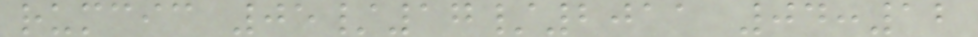rumcic 05/17/2011 04:12
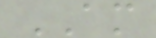AM
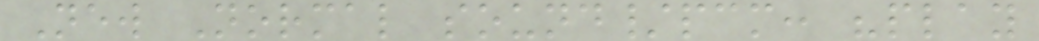New Normal sound/pcm: "play
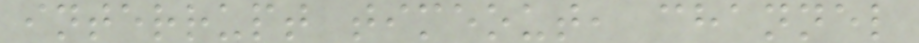interrupt timeout, channel
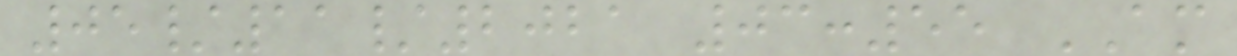05/11/2021 03:55 AM
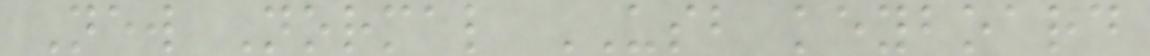New Normal USB keyboard
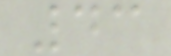43
